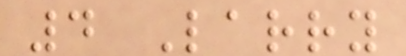4 Larry
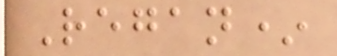Regan*
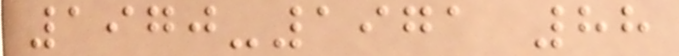1970-1971 88
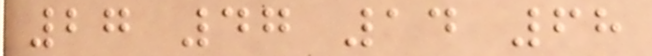27 47 14 68
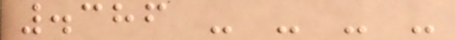.386 - - - -
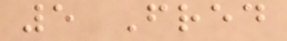5 Fred
